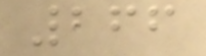266
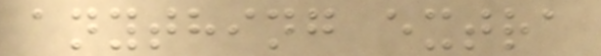anything extra
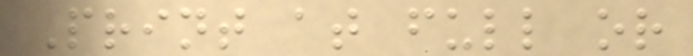Print at full or
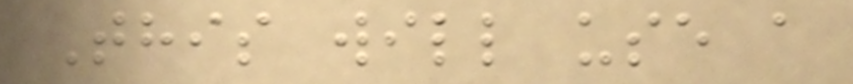This will use a
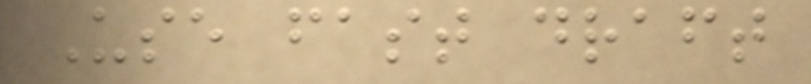Use fast draft
